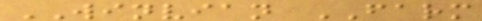WINVIAN FARM
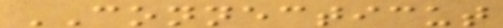CONNECTICUT
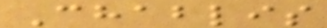Chablis
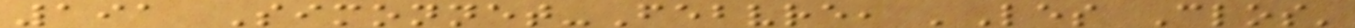191 Simonnet-Febvre, 'Les Clos'
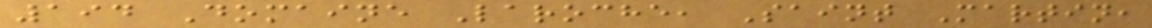194 Domaine Laroche, Saint Martin,
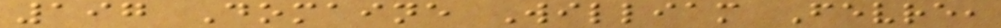197 Domaine William Fevre,
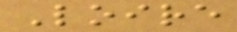Loire
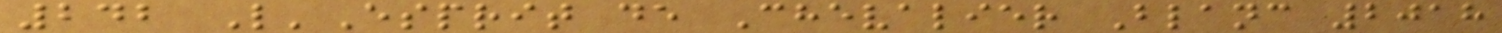242 L'Esprit de Chevalier Blanc 2018
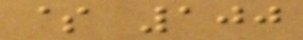$ 100
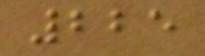225
